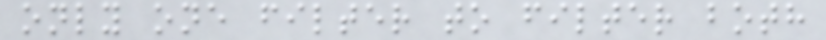only one filter to filter both
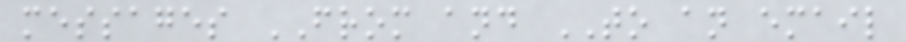messages FROM and TO an email
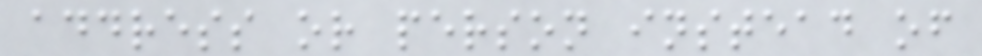address or person instead of
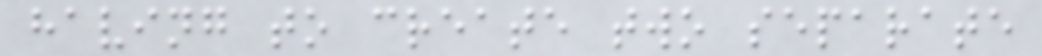having to create two separate
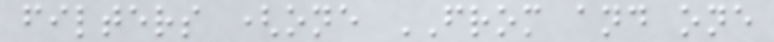filters (one FROM and one
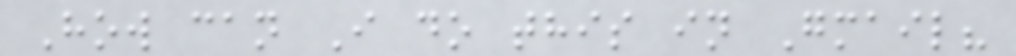How can I do this in Gmail?
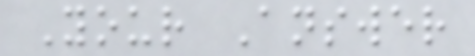Your Answer
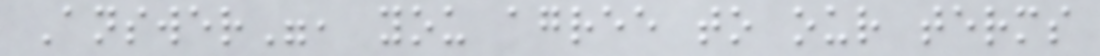Answer", you agree to our terms
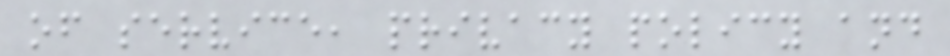of service, privacy policy and
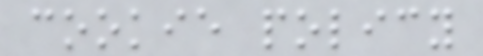cookie policy
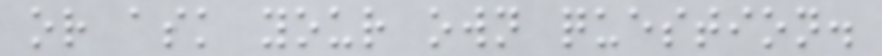or ask your own question.
